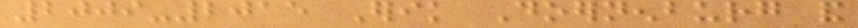2009-2015 Erik Doernenburg and
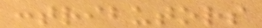contributors
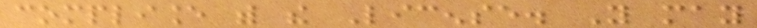compliance with the License. You may
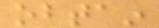obtain
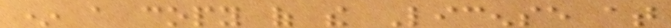* a copy of the License at
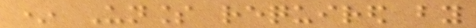* Unless required by
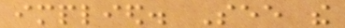implied. See the
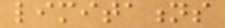limitations
